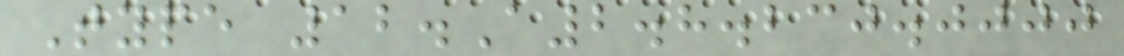Type 12.A2.8.230.0000
